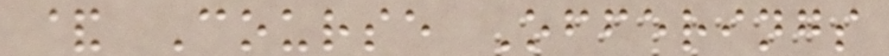& Course Offerings
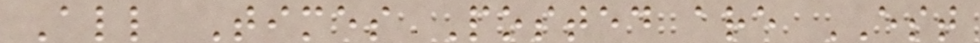All Times Posted are EST
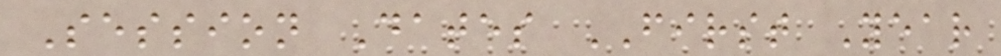Session Dates FIRST Year
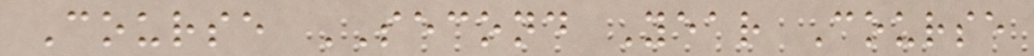Course SECOND Year Course
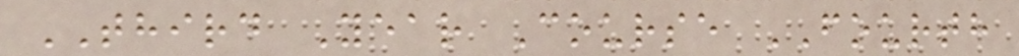THIRD Year Course FOURTH
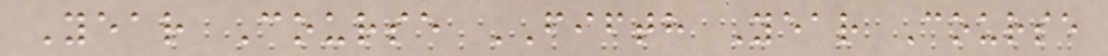Year Course FIFTH Year Course
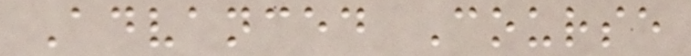Advanced Course
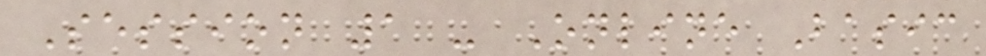Session 1 - Online Basic
